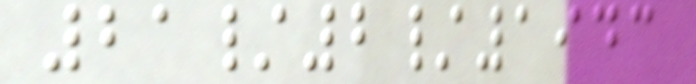21/2/1943
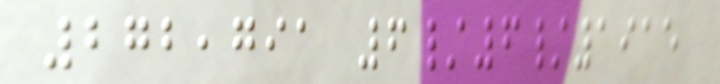272,791 6/6/1915
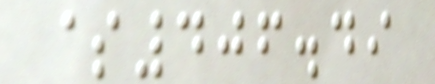$406.49
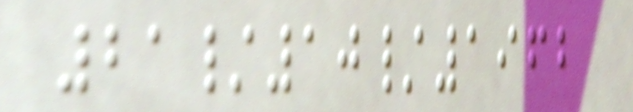21/10/1962
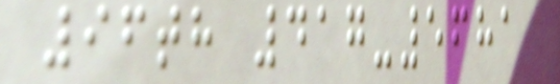96th 417-5681
